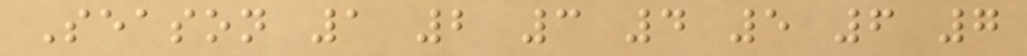Season 1 2 3 4 5 6 7
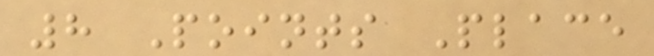8 Points Place
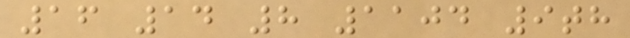16 14 8 1104 9th
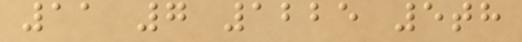11 7 1225 5th
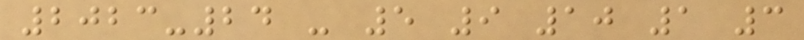2023-24 - 5 9 10 1 3
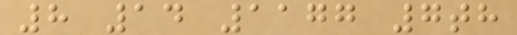8 14 1177 7th
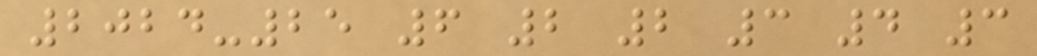2024-25 6 2 2 3 4 3
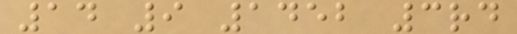14 9 1452 3rd
